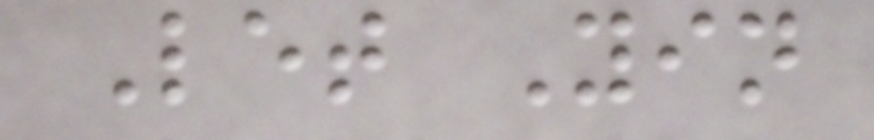Let Yin
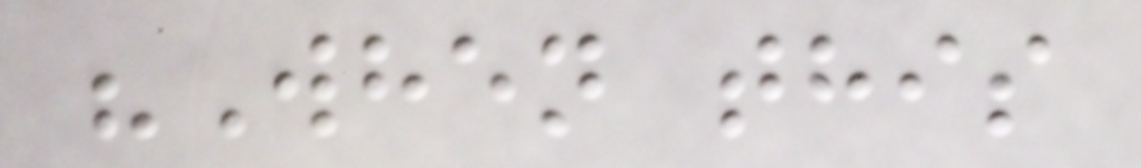"When this
